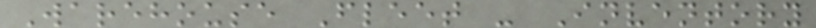Warehouse Fleet - Inventory
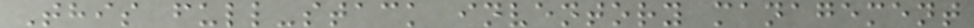This full-stack inventory management
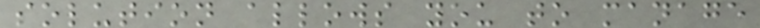solution allows you to manage
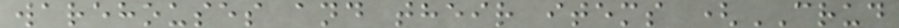warehouses and their items (CRUD
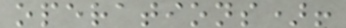operations)!
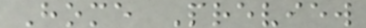Home Preview
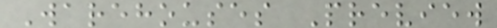Warehouses Preview
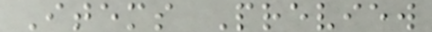Items Preview
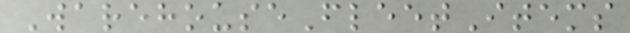WarehouseFleetItems
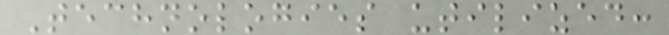Technologies utilized:
